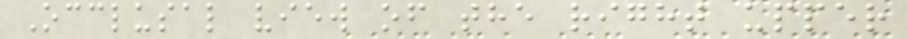Occlusal view of the right upper
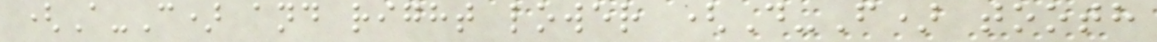(A-C) and right lower (D-F) tooth
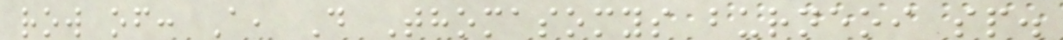row of: A, D Thomasomys burneoi sp.
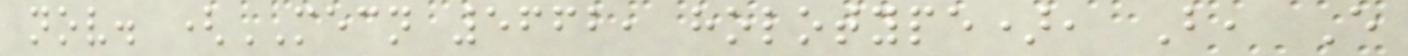nov. (MECN 5662, holotype), B, E
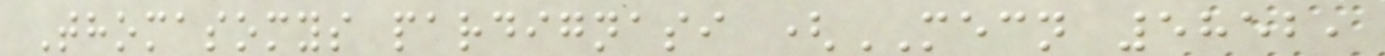Thomasomys pardignasi (MECN 5852,
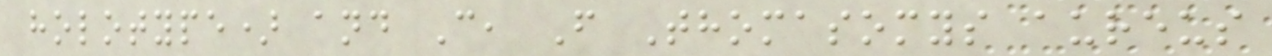holotype) and C, F Thomasomys aureus
